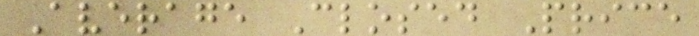Average Closed Price
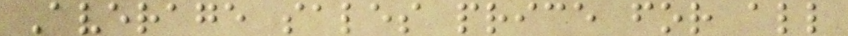Average sales price for all
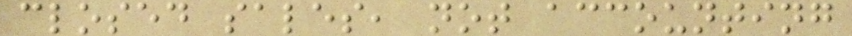closed sales, not accounting
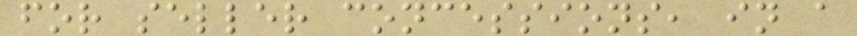for seller concessions, in a
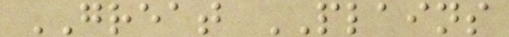GREAT PLAINS
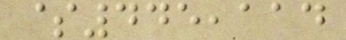$445,114
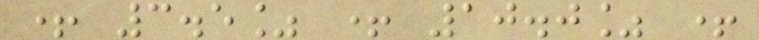+ 3.5% + 10.0% +
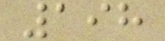198
